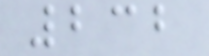232
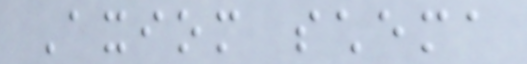Axiom schema
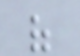of
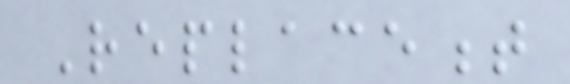Replacement
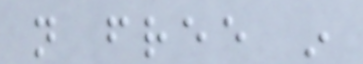not free in
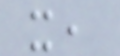it,
